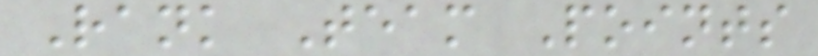Rank Team Points
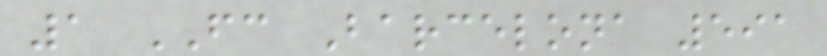1 FC Barcelona 591
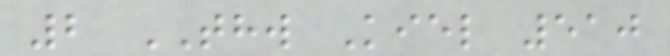2 THW Kiel 510
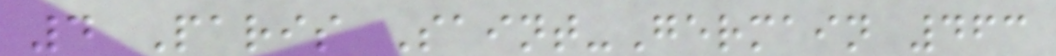4 Paris Saint-Germain 463
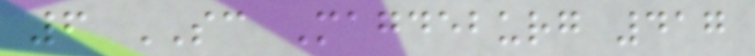6 SC Magdeburg 417
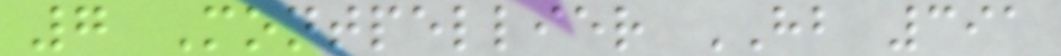7 Montpellier HB 391
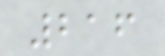216
